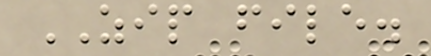ZIP file.
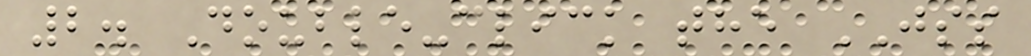2. Double-click the JSS
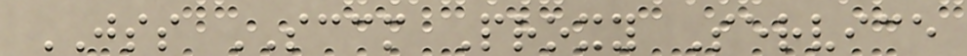JSS SCCM Proxy Service
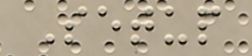Setup
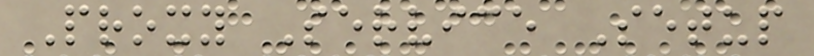Proxy Service Setup
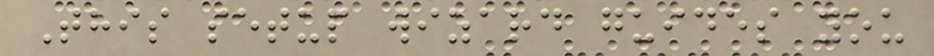This setup wizard guides you
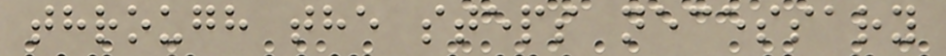through the steps necessary
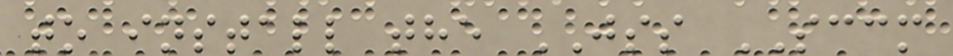to install the JSS SCCM
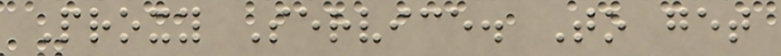Proxy Service. To get
